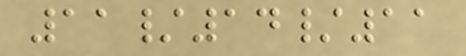11/14/11
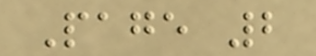Page 2
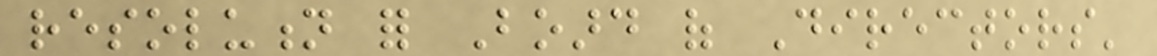resolution for Board of Directors'
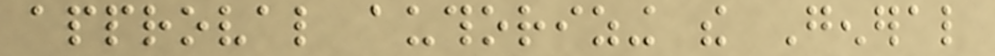approval authorizing the General
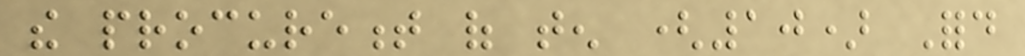the procurement of ten (10) Ford
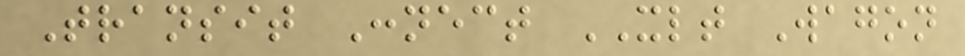Transit Connect XLT Wagon
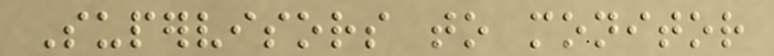Supervisors to monitor
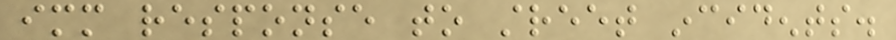immediate response to street incidents.
